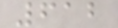612
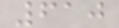610
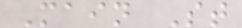Main St
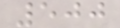500
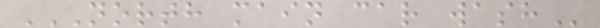NORTH MAIN CAR WASH
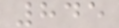845
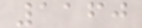1160
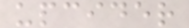upcider
